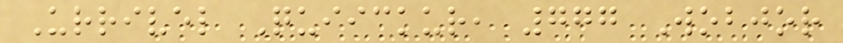Urrivel Quiickur, 777 Wobjor
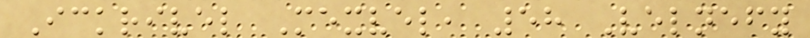Ickrivel Mexvel, 58 Velnefy
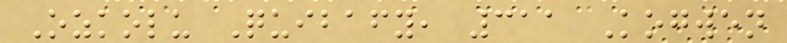Ozkolu Quibafy, 311 Kogwen
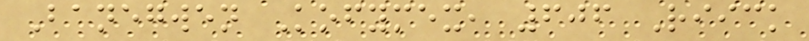Banegwen Kofymex, 606 Riick
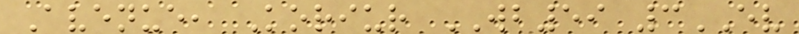Avenue, Koriur WB59 3EV
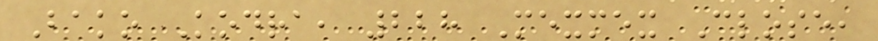Bako Kodra, 228 Mexmex Close,
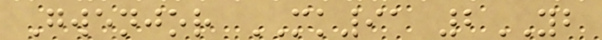Gwenjor MK91 2YB
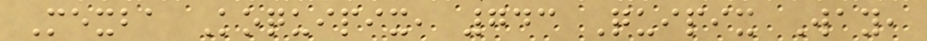Mexba Koquipix, 743 Quipix Way,
